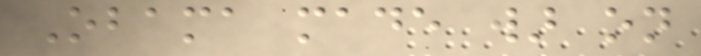Obama made war on
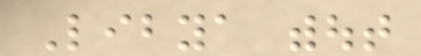Libya without
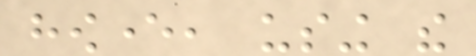however, using the
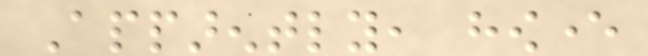Apparently, however
